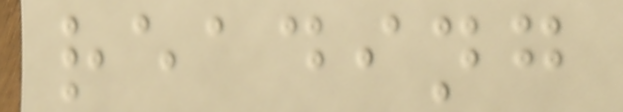reading
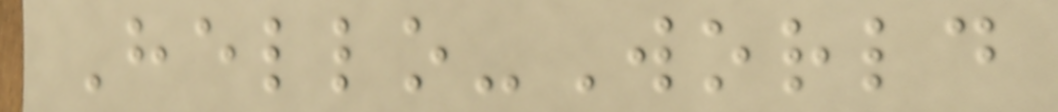Hello-World
